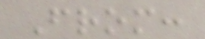From:
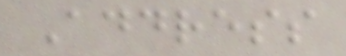Address
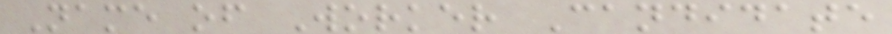Name of Worker Candidate
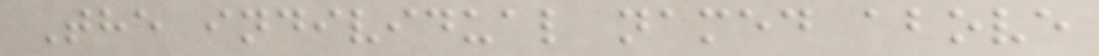The individual named above
